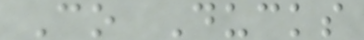Co Ducks
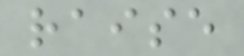raise
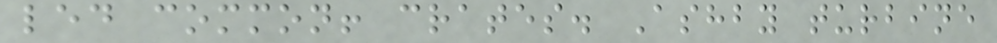led common! crates. Ashby turbine
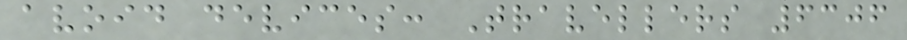avoid devices: Travellers 6306
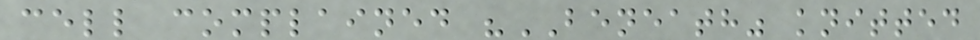cell complained "BENEATH" knitted
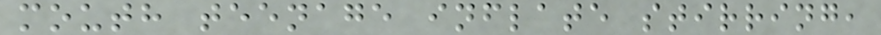mouth teenage inflate stirring,
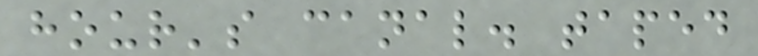hour's canal. taped
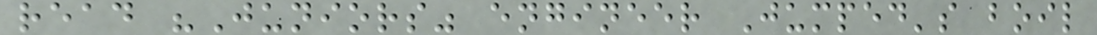read "Juniors" engineer Jumped's boil
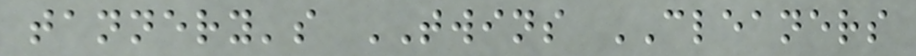tannery's TWINS CLEANERS
